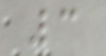3
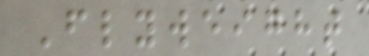Flyweight
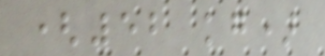(52 kg)
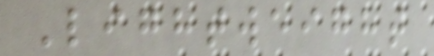Lightweight
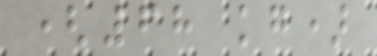(68 kg)
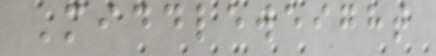Middleweight
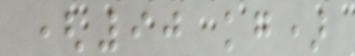(90 kg)
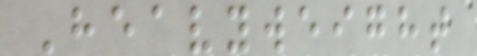Heavyweight
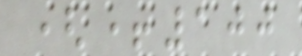(+100
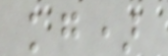kg)
